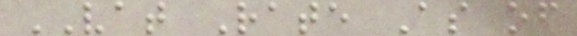VAT Rate As of
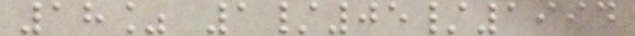18% 1/05/1994
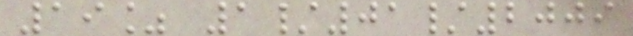19% 1/01/2009
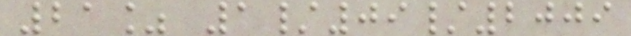21% 1/09/2009
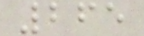265
